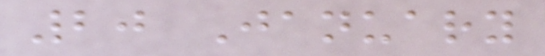20 January
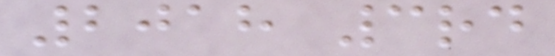2018 3rd
